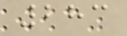283
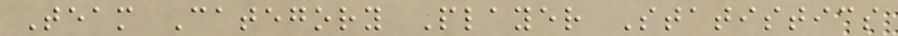Team Category Player Statistics
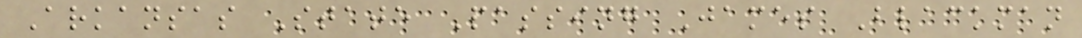Arkansas State Passing James Blackman
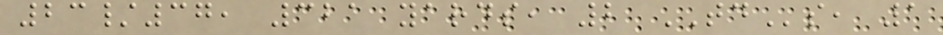23/37, 321 yards, 2 TDs, 1
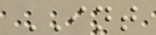INT
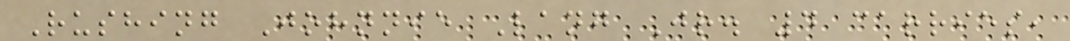Rushing Johnnie Lang Jr. 4 carries,
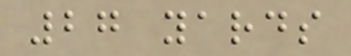27 yards
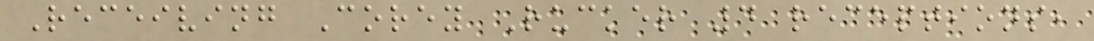Receiving Corey Rucker 4 receptions,
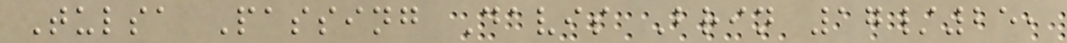Tulsa Passing Davis Brin 17/25,
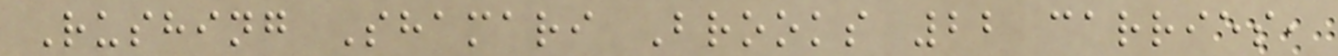Rushing Shamari Brooks 22 carries,
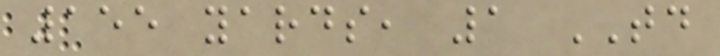155 yards, 1 TD
